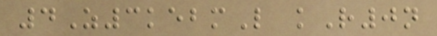4Z3kebmL kR0n
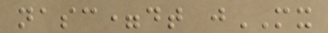nasc=dt jMX
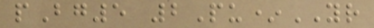pBg5 2Pu*YR
